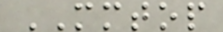MMTOP
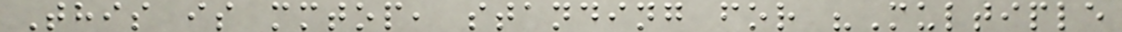This is mmtop, standing for "Multiple
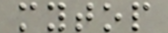mytop
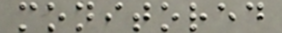monitored
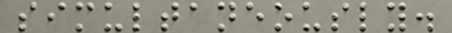simultaneously.
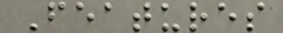Features
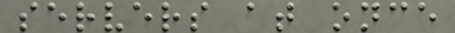servers at once
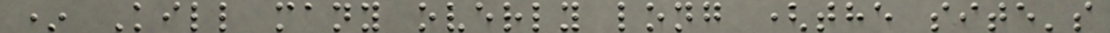* Kill many overly long (the site's
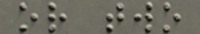or two
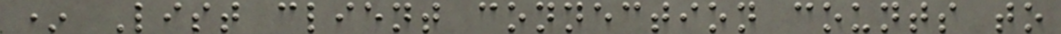* List client connection counts to
